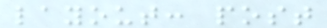layout: post
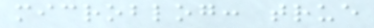microblog: true
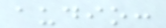audio:
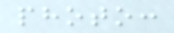photo:
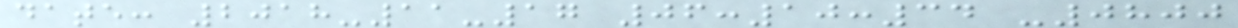date: 2018-11-17 06:10:34 -0800
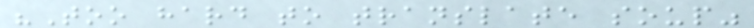"Too hard to translate soup"
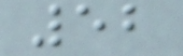52
